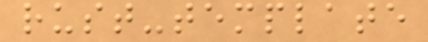rust-template
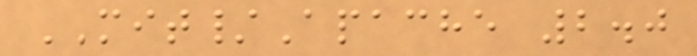MIT/Apache 2.0
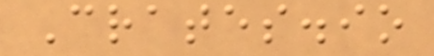Crates.io
